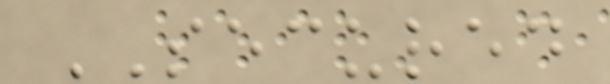SECURED
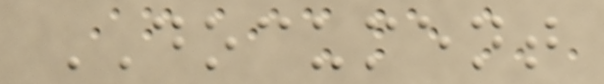DOCUMENT
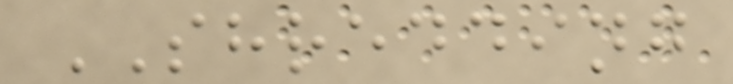SHREDDING
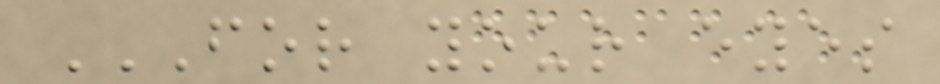FOR YOUR EYES
